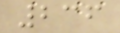236
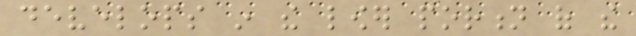develops in the lower portion of the
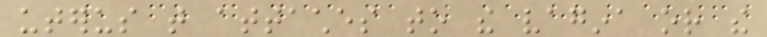uterus that attaches to the vagina or the
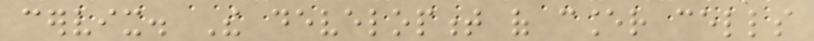cervix. The development of cancer cells
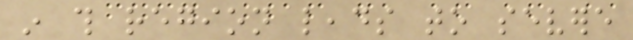in this region leads to severe
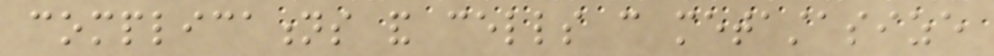complications and cells can metastasize
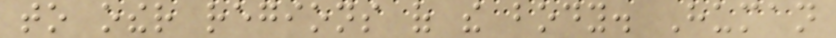to other regions of the body. Human
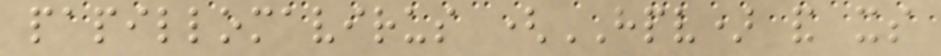papillomavirus (HPV) and its
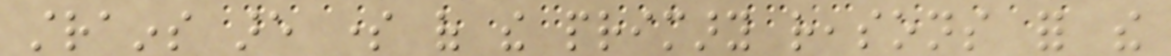strains are some of the primary reasons for the
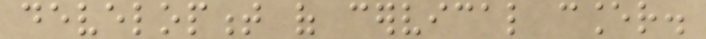development of cervical cancer.
